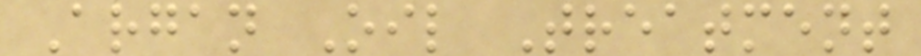Argan Oil Treatment
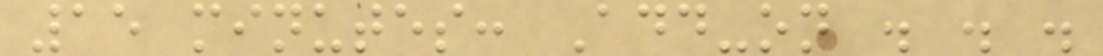15 minutes: Add-on . . .
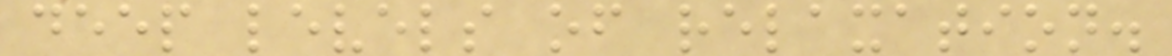deep levels of relaxation.
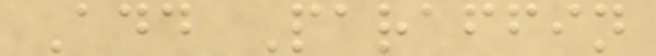Add Paraffin
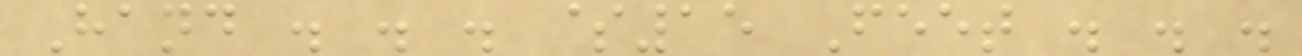Hand . . . $15 Feet . . .
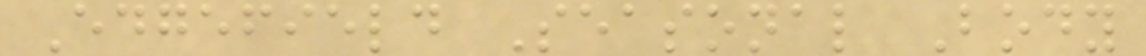Edgefield Seasonal Body
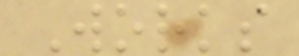Works
